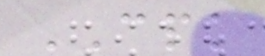CPK
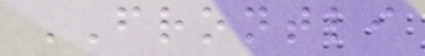FRONTLI
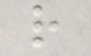r
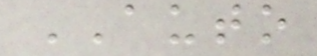AUTO
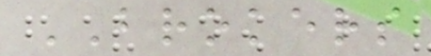BROKERS
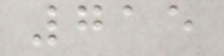715
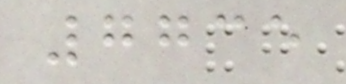7735
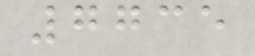7735
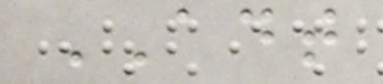ADT
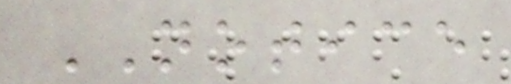NOTICE
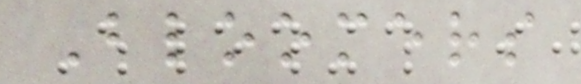Bloomers
